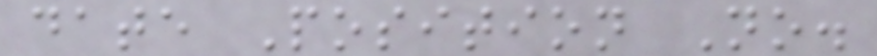date Position No.
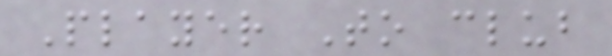Player To club
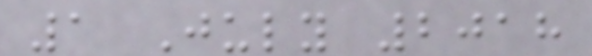1 July 2018
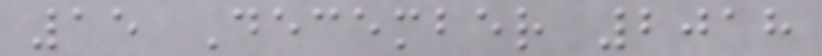15 December 2018
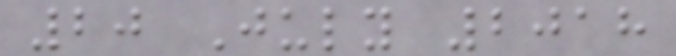20 July 2018
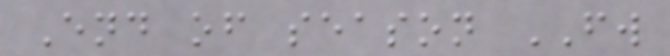End of season FW
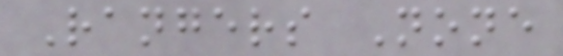Rangers None
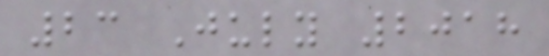23 July 2018
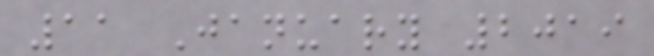11 January 2019
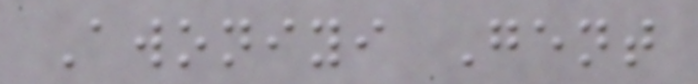Awoniyi Gent
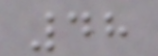48
